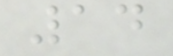14
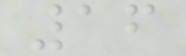16
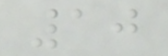10
